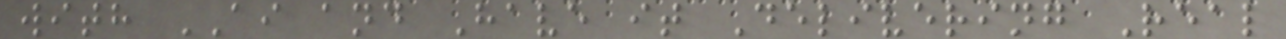with AI and Have it Delivering Real
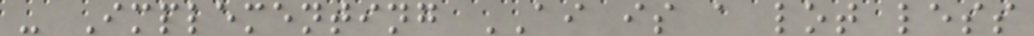- Implementing AI is a lot less
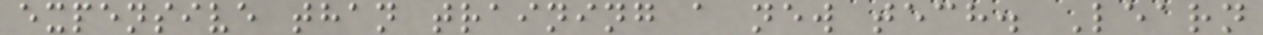expensive than training a new tech. Learn
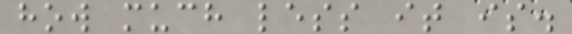how much less it is.
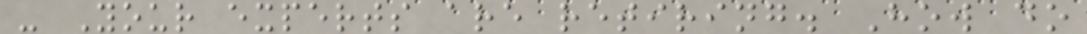- Your experts are retiring. How do
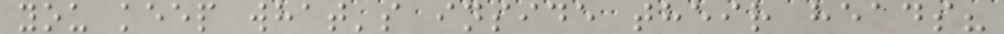you keep what's inside their heads?
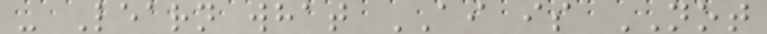- Learn what AI is NOT
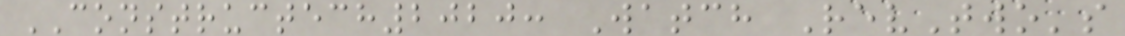CONSTRUCTECH2020: Watch RevTwo's
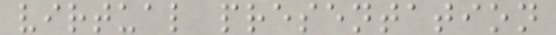virtual presentation
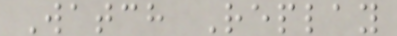Watch Replay
